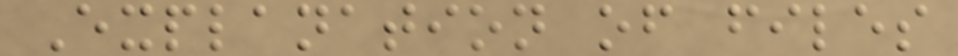Explanation of files
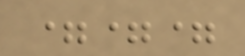===
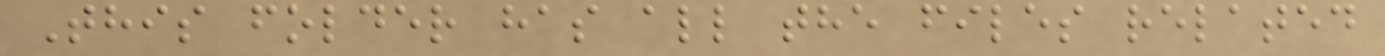This folder has all the files related
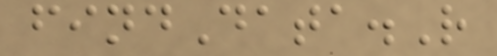findData.R
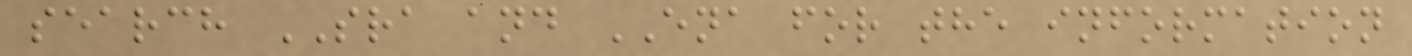search SRA and ENA for the information
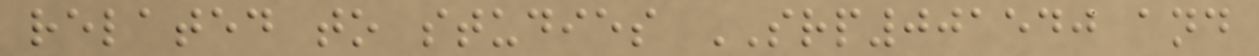related to studies SRP001540 and
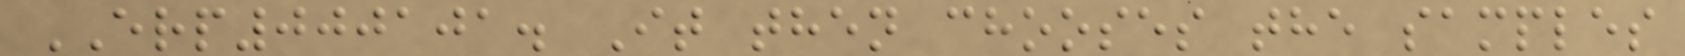ERP000101. It then chooses the samples
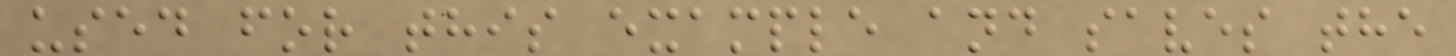used for this example and saves the
